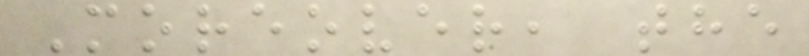Moreover, the
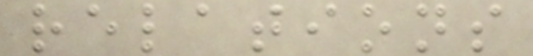relations
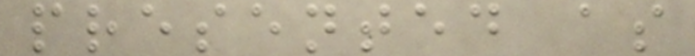presented as
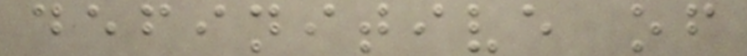definitive of
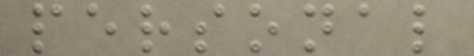personal
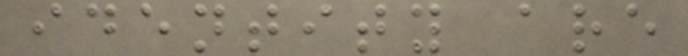identity are
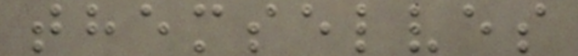themselves
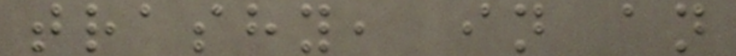trashy, in an
